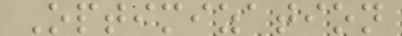Optimization
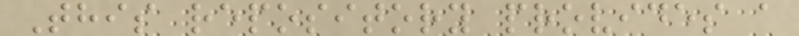This repository provides a
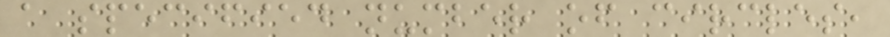a specified number of circles,
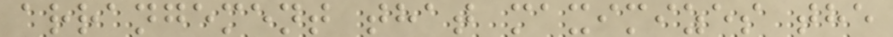arrangement that maximizes the
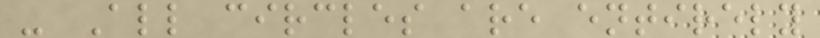- All circles are entirely
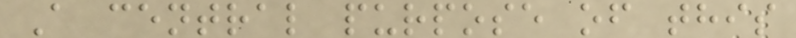A central purpose of this
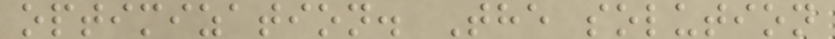optimization. The solution
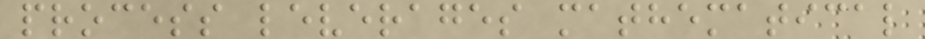process leverages mathematical
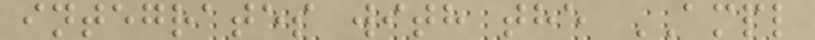integrates with the AMPL
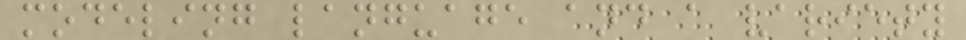modeling language and a variety
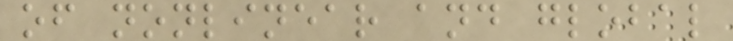of nonlinear and global
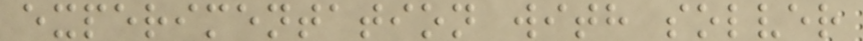experimentation with solver
